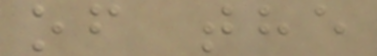of the
